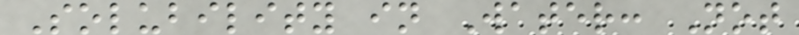Solubility in Water: Not
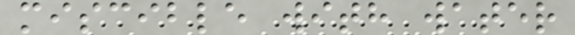miscible with water
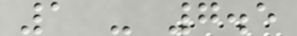1 - 7.5
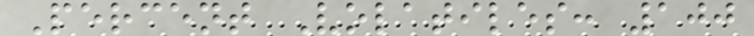Percent Volatiles: 100
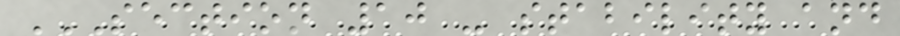SECTION 10 - STABILITY AND
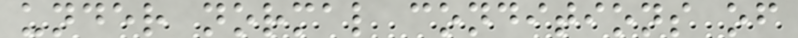under normal conditions of
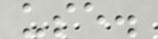use.
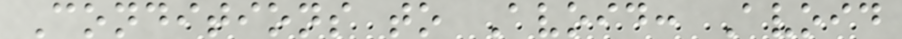Conditions to Avoid: Avoid
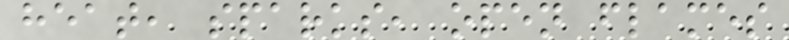heat, sparks, open flames
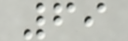69
